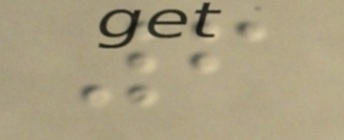6
